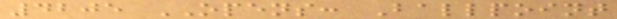4205 OPENS: Ballpoint
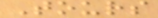Tours
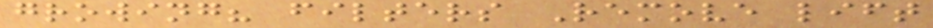growing? filters Remove lift
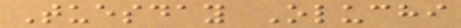Tuesday Oluchi
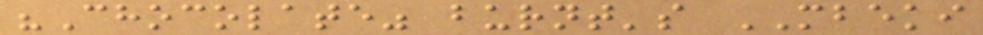"Chocolate" burnt's MBEKI
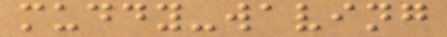muddy-waving
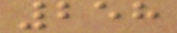258
